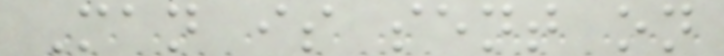Man is sent on
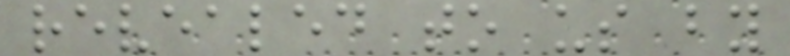revealed to us by
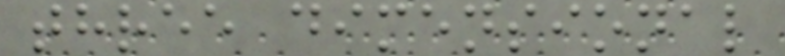three dimensional
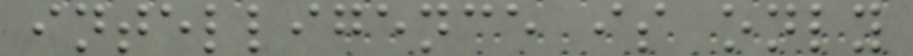intelligence is only
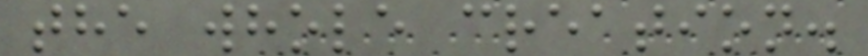the whole creation.
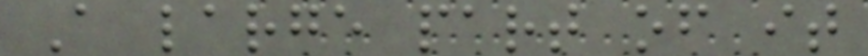A large part of it
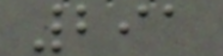291
